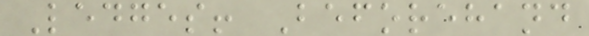Ledges! Beforehand
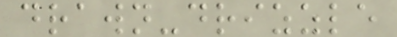drawn-drizzle
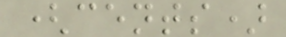(cents)
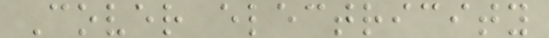Cover electricity
